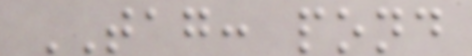TAG: pond
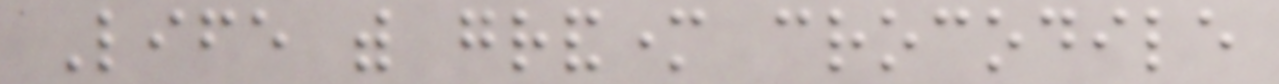Life with grandmother crocodile
